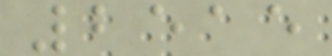2515
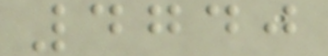4740
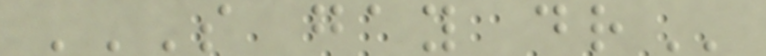S GAY DR
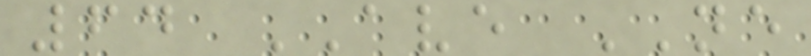64 AVE NE
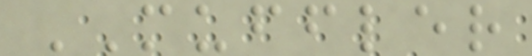MUFFLER
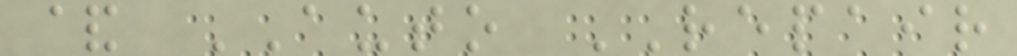& AUTO REPAIR
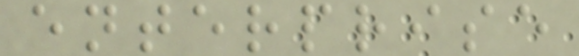enterprise
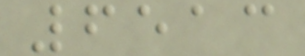6513
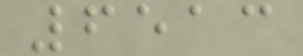6513
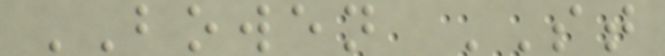BOWEN ST
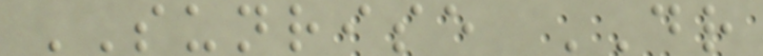SUNRISE DR
